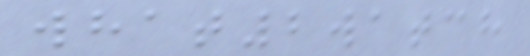what2watch
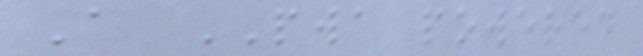A PWA powered
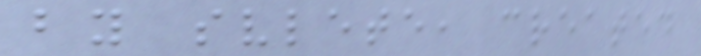by svlete, created
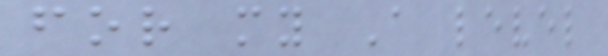for my A level
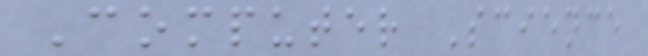Computer Science
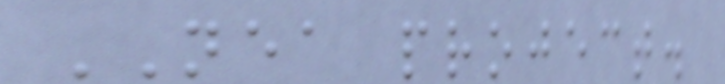NEA project.
